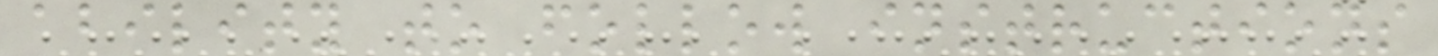ability to follow instructions
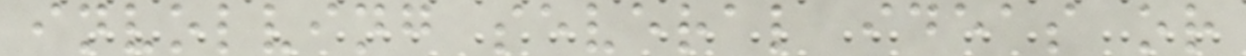involving several ideas or
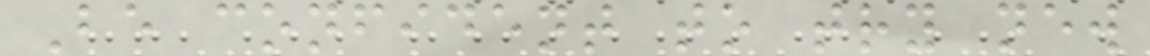Be confident to try new
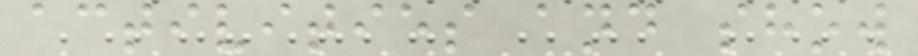activities and show
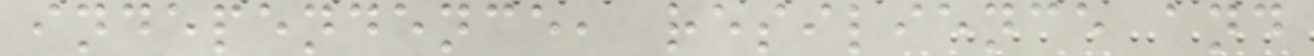independence, resilience and
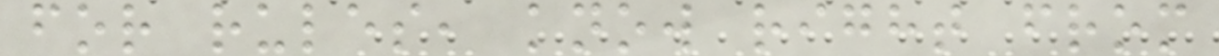for rules, know right from
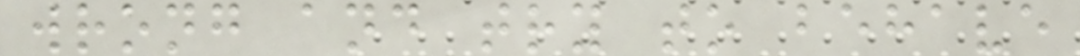wrong and try to behave
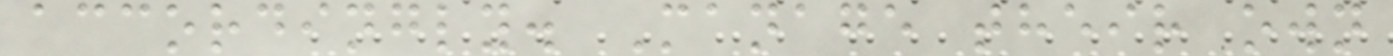accordingly. Manage their own
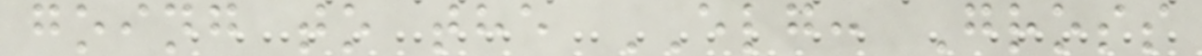going to the ELG: Gross
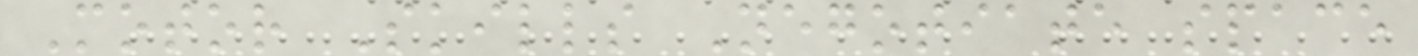Motor Skills Negotiate space
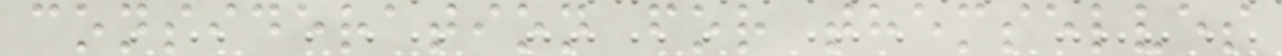consideration for themselves
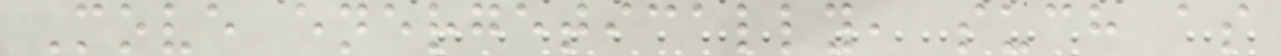Move energetically, such as
